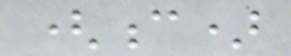(c)
